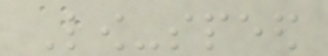Low-speed
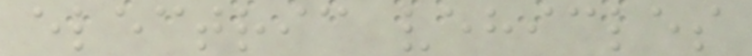electric vehicles
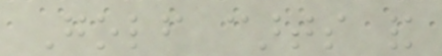Golf carts and
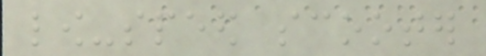low-speed scooter
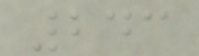243
